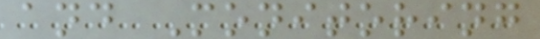and Monitoring
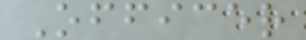Officer
